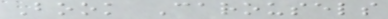Book Carousels
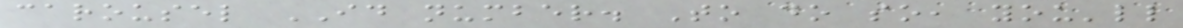carousel ID number. To do so, you'll
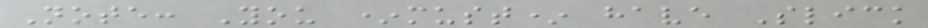Note: You *must* have Slick
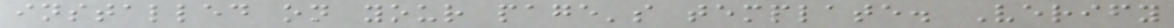installed on your page's template. Verify
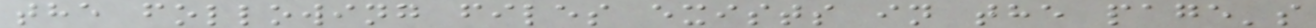the following files exists in the page's
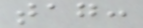tag:
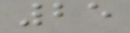25
